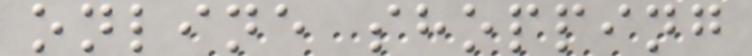online shopping
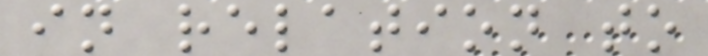in relation to
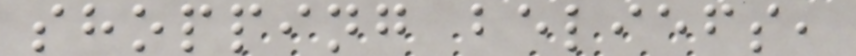shopping beliefs,
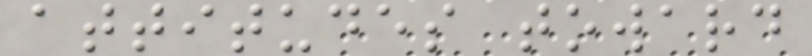attitudes toward
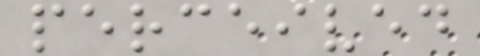perceived
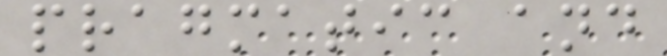pragmatic and
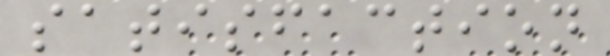satisfaction
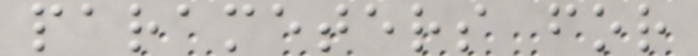parameters for
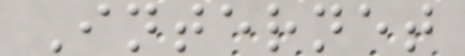Internet
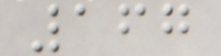167
